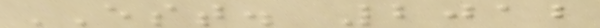EST. 2012
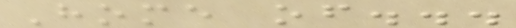Home of...
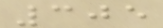305
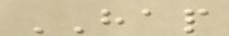HAP
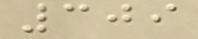309
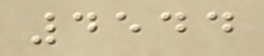4544
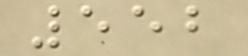552
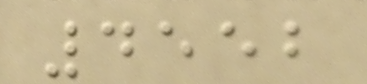4552
